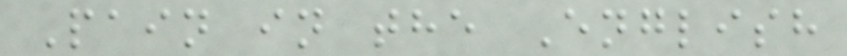Pain in the English
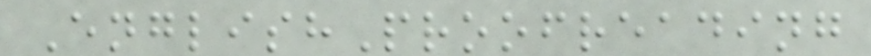EnglishProofreading
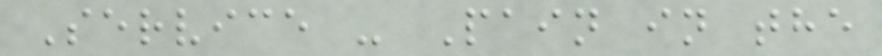Service - Pain in the
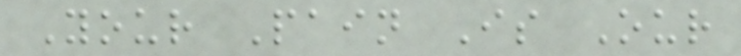Your Pain Is Our
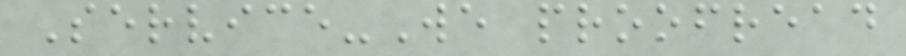Service-We proofread
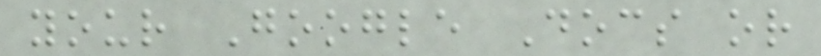your Google Docs or
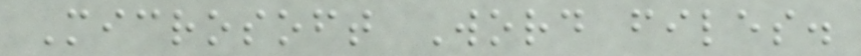Microsoft Word files.
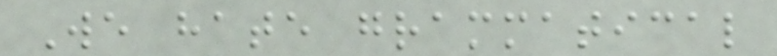We hate grammatical
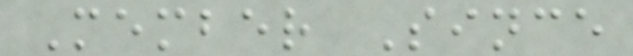Member Since
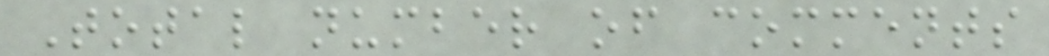Total number of comments
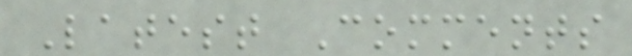Latest Comments
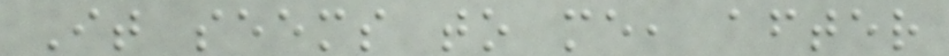It seems to me, after
